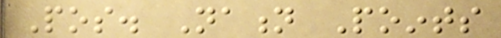Pos. Nation Points
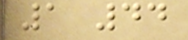1 44
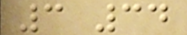3 34
